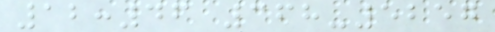12:46 368-5257
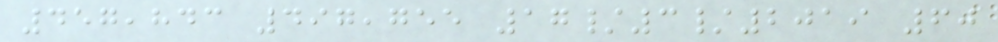457,843 497,755 17/3/2019 60
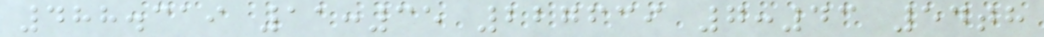488.319 11:35 227639 7:43 54th
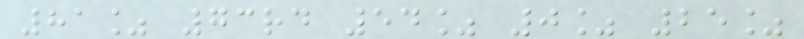81% 73rd 54% 0% 25%
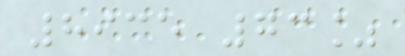8935 73%
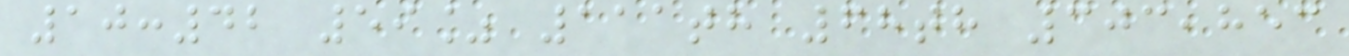10:42 59% 111th 68th 303,853
